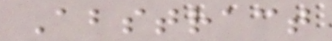Abstract
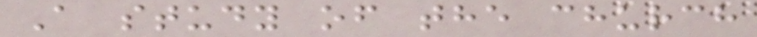A study of the church
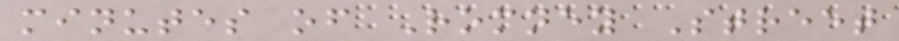minutes of Romney Street
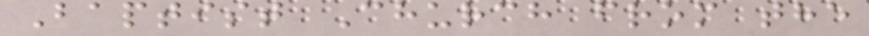Baptist Church from the
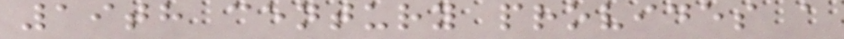19th century provides a
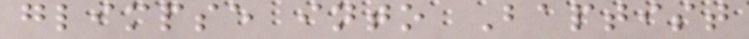glimpse into Baptist
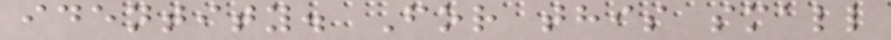identity. For this small
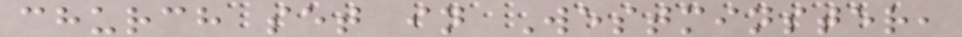church set in Westminster,
